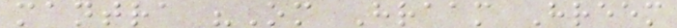mantra "Om Hraam Hreem
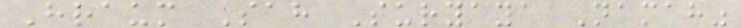Hraum Sah Suryaya Namah"
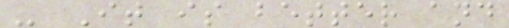- It is better and
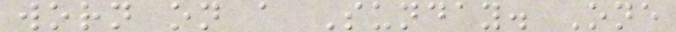worn on a Sunday. One
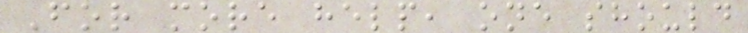For more help, one should
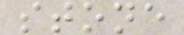stone
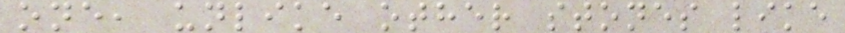one, unlike other stones like
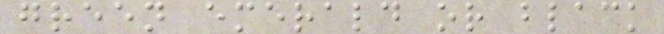green emerald or black
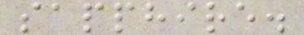sapphire.
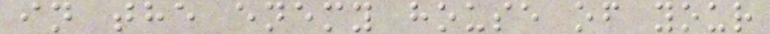in the enemy house of your
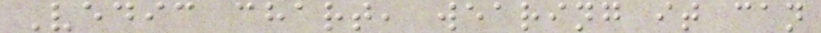Vedic chart, wearing it can
